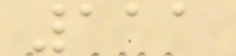111
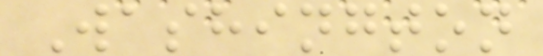Washington
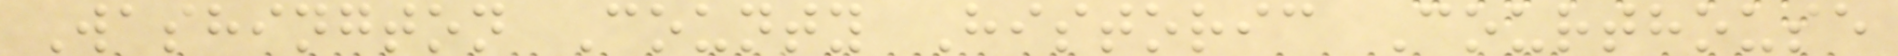Washington County Historic Courthouse
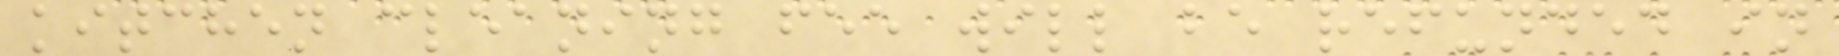kitchen cleaning fee will be refunded in
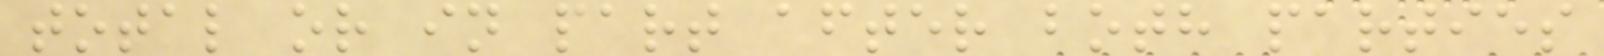total or in part after both parties
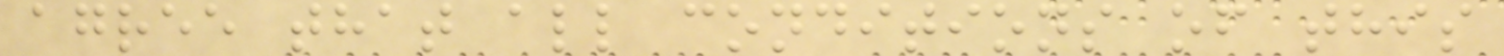agree that all conditions of this
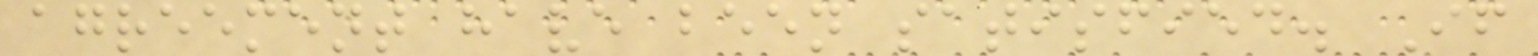agreement have been satisfied. If
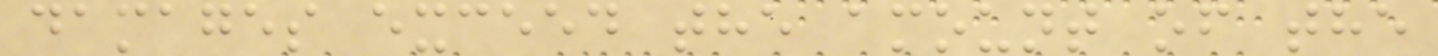damages exceed the amount of the
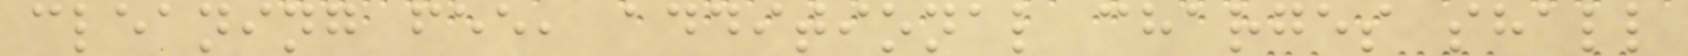cleaning fee, additional charges shall
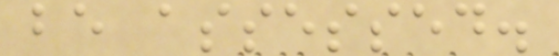be assessed.
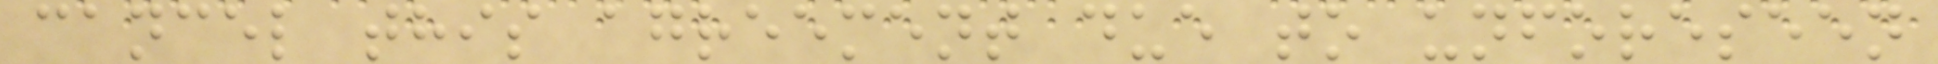cancel this agreement due to unforeseen
